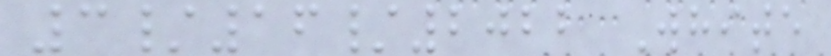3/16/2022 White
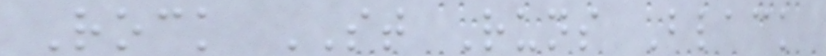Rock ST Runs Black
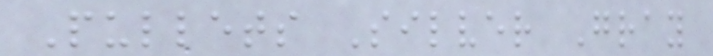Pullets Silver Gray
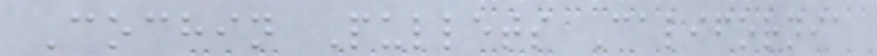Cochin Pullets California
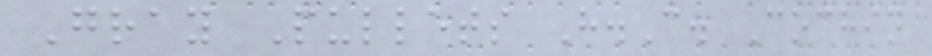Gray Pullets H.C. Cochin
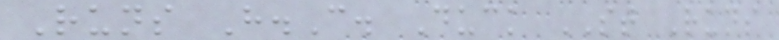Runs H.C. Duck ST Runs
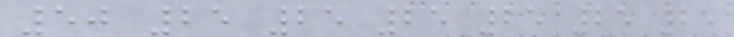50 25 25 25 25 25 25
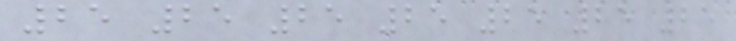25 25 25 25 25 25 25
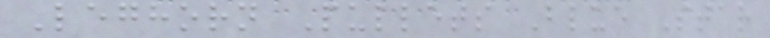Leghorn Pullets Blue Star
